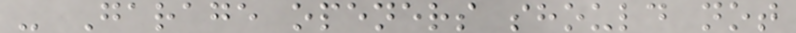- Garage openers should not
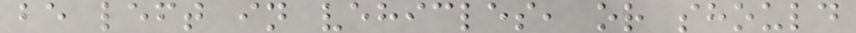be left in vehicles, or should
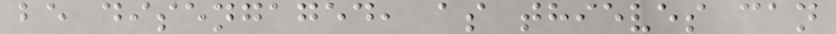be disengaged, as thieves can
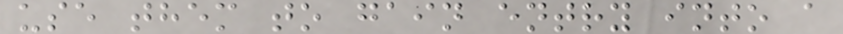use them to gain entry into a
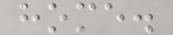home.
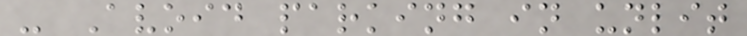- Avoid parking in unlit
